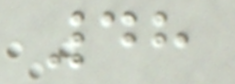48
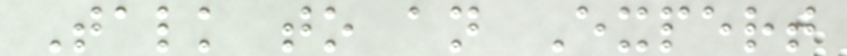Talk to an Expert
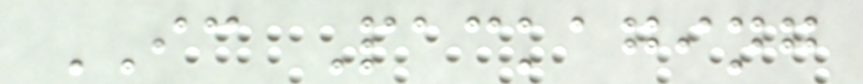IC Packaging
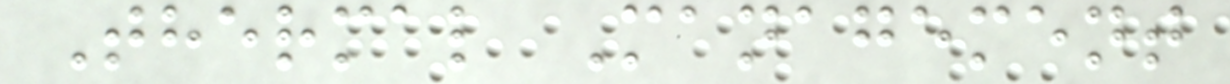Thermal Management
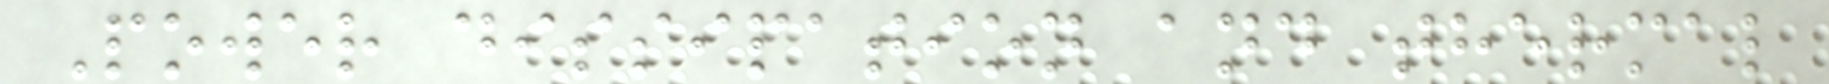Power dissipation and thermal
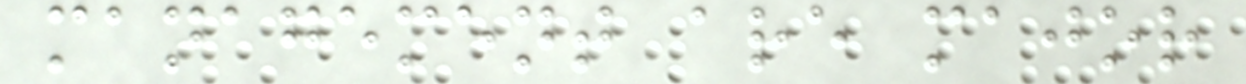management are major
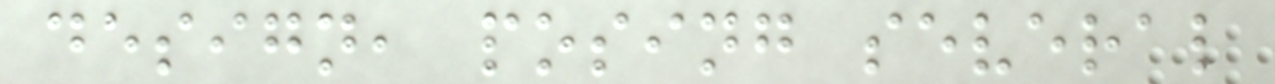design, posing several
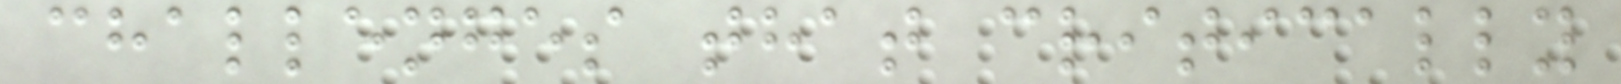challenges that critically
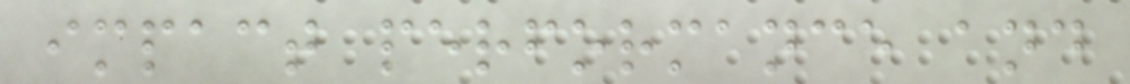impact performance and
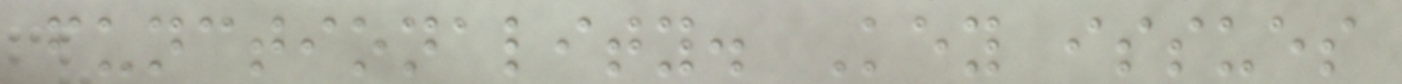functionality. Key issues
